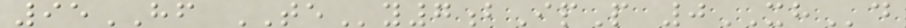95HF TEy7bIpP 0XHd
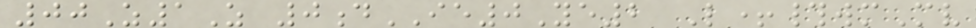00Z1Z 0dIE0Ye2 L+#wmMv
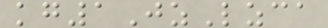kg1JzLzca
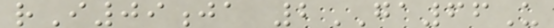rI09ja 2GA66U
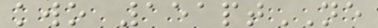kwo 151ptNE
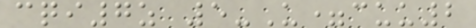cqi7z 5-U=cuu2
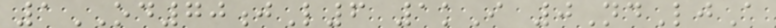1OD70jL6 1kI 0NdLjA
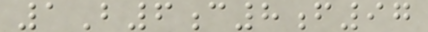1B6c8f97
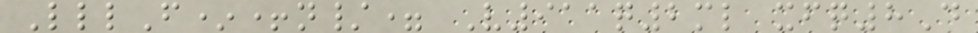LllF*+n/= V911q2ml xfq8D
